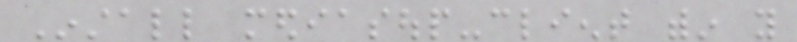Install mediasoup-client within you
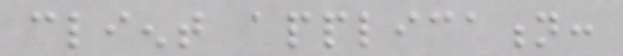client application:
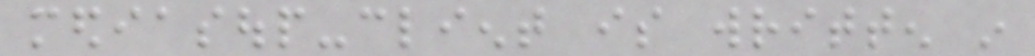mediasoup-client is written in
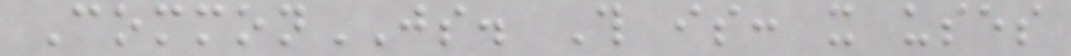CommonJS. This is: it uses
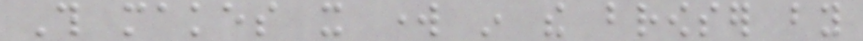This makes it work in the browser by
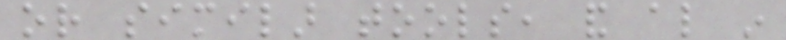or similar tools, and also in
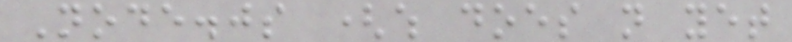Node.js (which does not yet
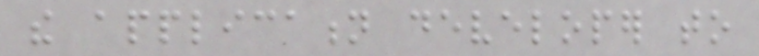the application developer to
